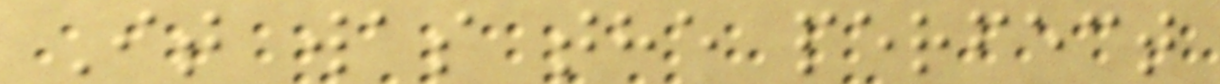It was the perfect
